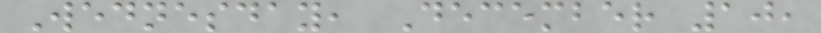Wednesday, December 10,
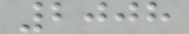2008
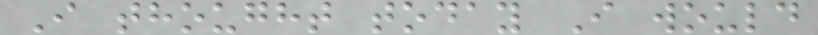I thought today I would
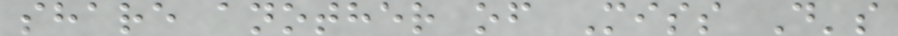share another of Miss D's
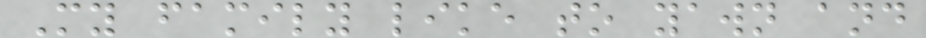My family like to yawn and
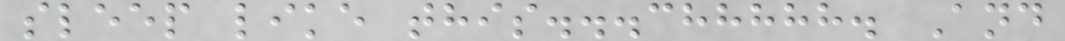sleep like this...chhhhh. And
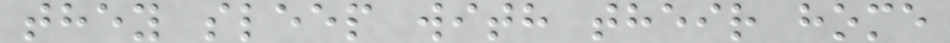they sleep with their home
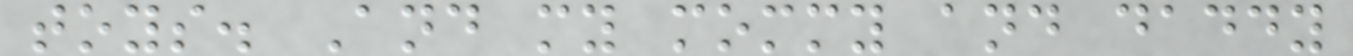toys. And my mommy and daddy
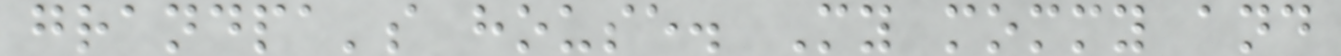grandpa's house. My mommy and
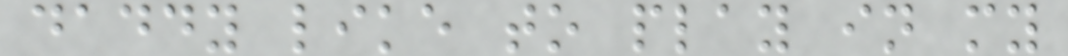daddy like to play in my
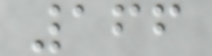166
